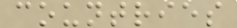countries
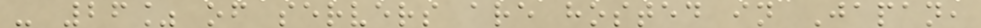- 26% of servers are hosted in Japan,
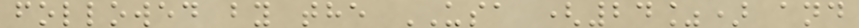followed by the USA (24%) and
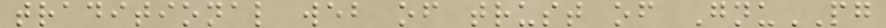traditional web of trust of GnuPG
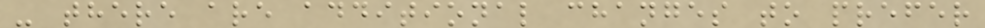- there are additional changes to prefer
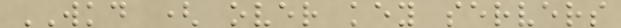WKD ( over key servers
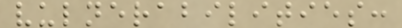vulnerabilities:
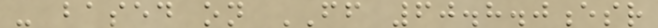- based on FF 60.8.0esr
